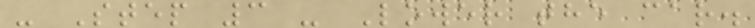- Step 3 - Lower the car.
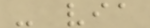- via
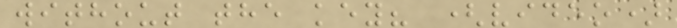without the key? (video)
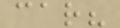car?
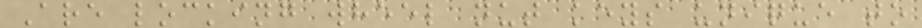Are locking wheel nut keys unique to
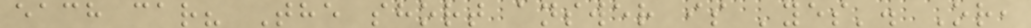each car? The short answer is 'yes'. Or,
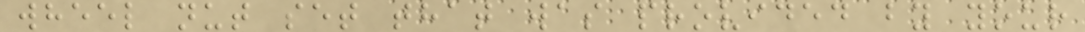wheel nut set that was provided by your
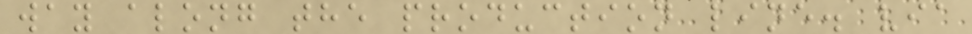way along the production line. via
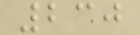230
